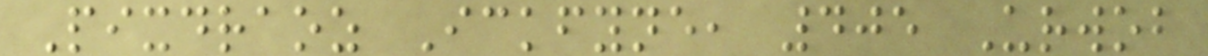Pixdraoz Ickfyne, 405 Urwob
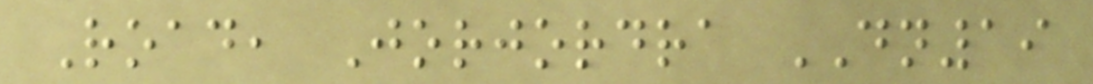Road, Jorjordra DN19
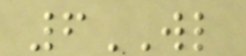6WL
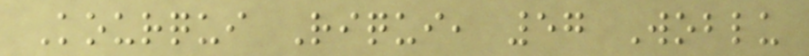Kourqui Riqui, 57 Woblu
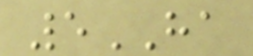5HA
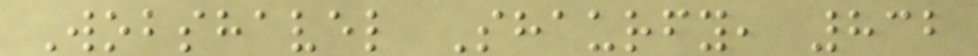Wobshavel Shaurfy, 832
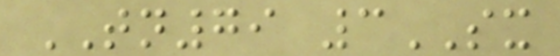TN79 3SX
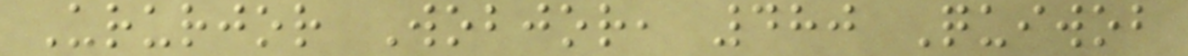Ururjor Wobjor, 480 Quiwob
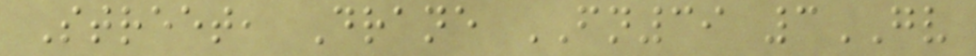Street, Drane FN39 3GV
